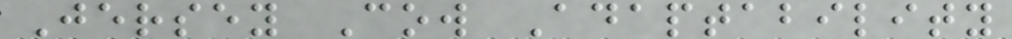Jersey Cow Adaptability
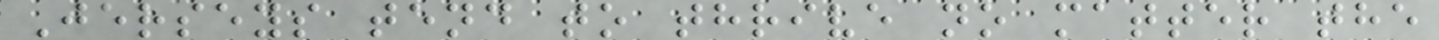Jerseys tend to thrive no matter the
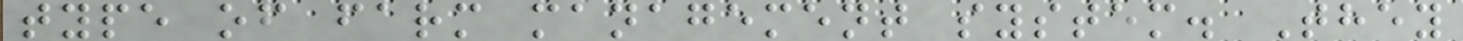type of farm management system. They
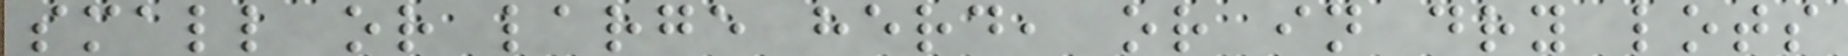small or large herd, or in dry lots
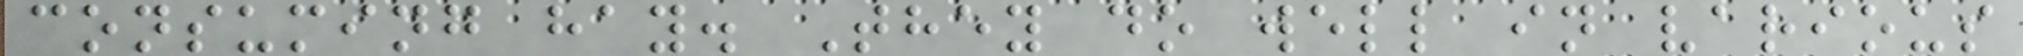consuming hay. They do well in various
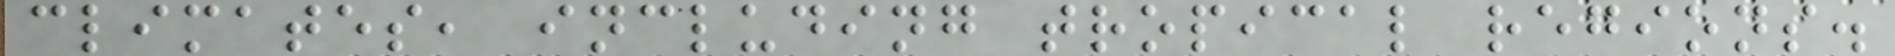climates, including tropical regions.
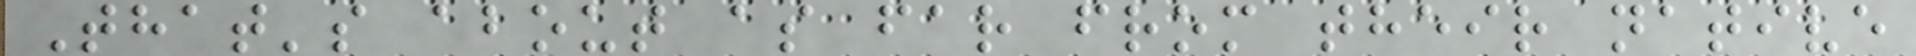That's about as far from their native
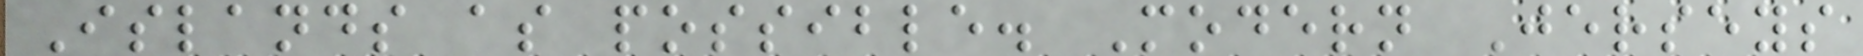Islands as possible. Modern Jerseys
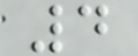4
